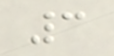3
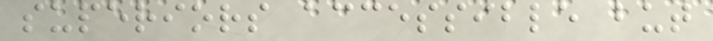superiors accessible but
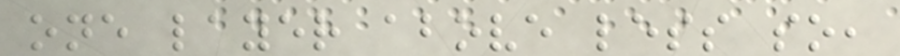one layer above less so,
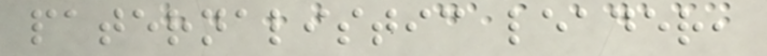paternalistic leader,
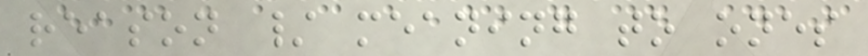reason / meaning to ones
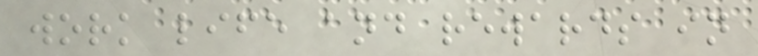work life and rewards in
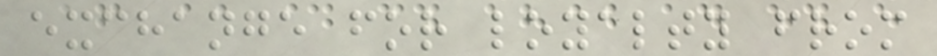exchange for loyalty from
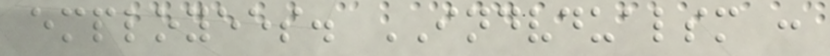employees. INDVDUALSM :
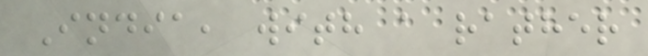India, with a rather
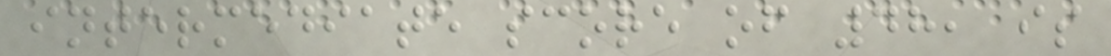intermediate score of 48, is
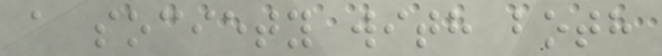a society with both
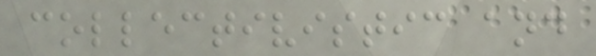collectivistic and
